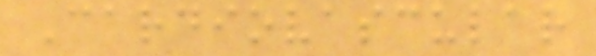Cardiovascular
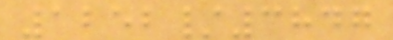1252/3847
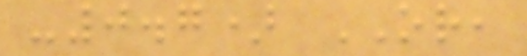-0.7) OR,
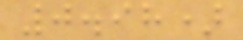0.98)
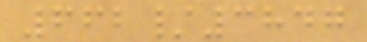662/3847
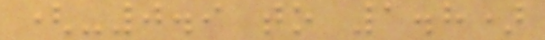(-0.9 to 1.8)
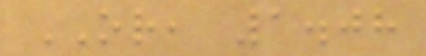OR, 1.08
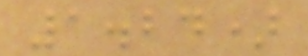1.24)
